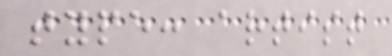type: artist
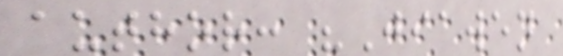author: "Jiawen
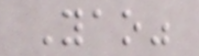Yao"
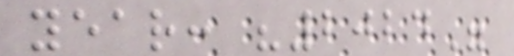year: "2024"
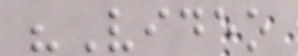"Video
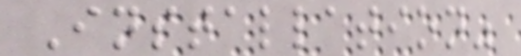Installation"
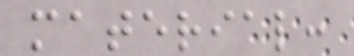material:
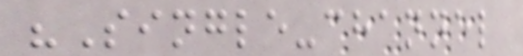"Single-channel
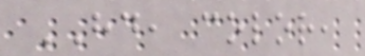HD, color,
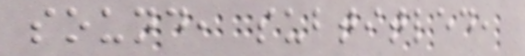sound, subtitled,
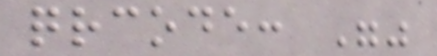qrcode: ""
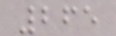265
